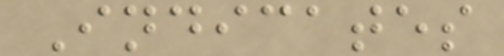Indicates
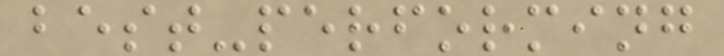best-performing
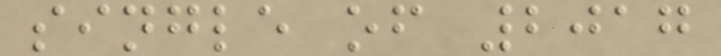single of 2017
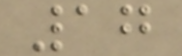17
